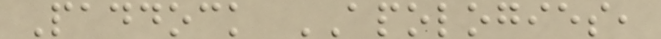Paddock APOLOGIES,
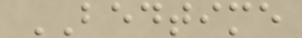BEDTIME
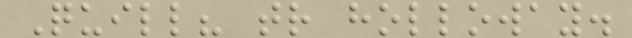Quill? tr holloway.
